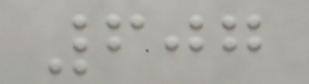607
